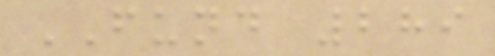FUND 289
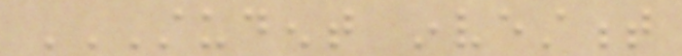STUDENT INVESTMENT
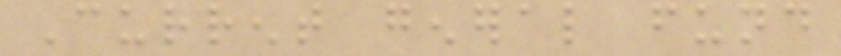Current general fund
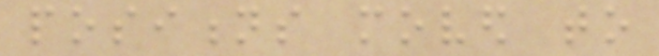positions moved to
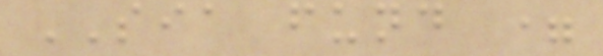SIA fund =
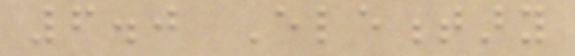6.0 Elementary
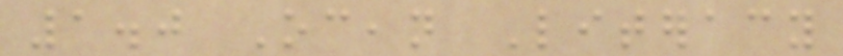1.0 Ocean Literacy
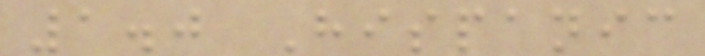1.0 Hispanic
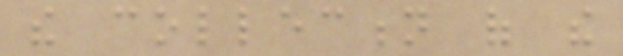the collection of the
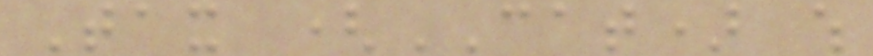Tax (CAT) which
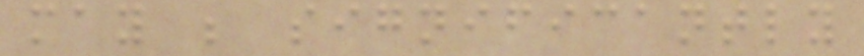may be significantly
